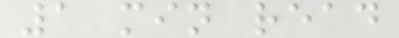1 min read
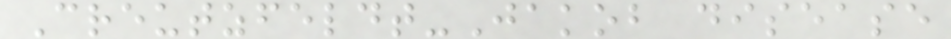Creutzfeldt-Jakob disease
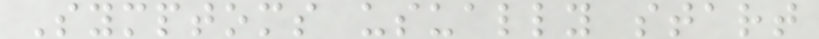Symptoms usually start
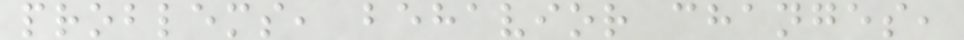problems, behavior changes,
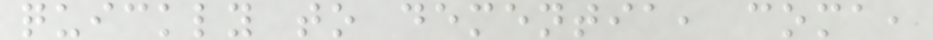quickly to dementia, coma,
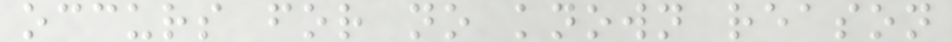occurs for no known reason
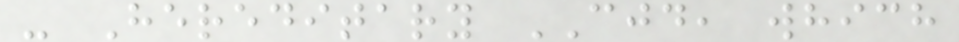- Hereditary CJD, which
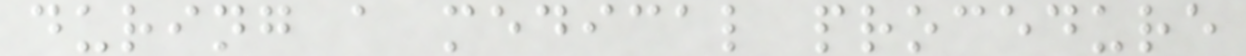during a medical procedure
